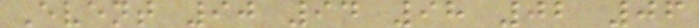Event 90 94 98 02 06
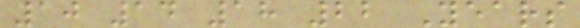10 14 18 22 Years
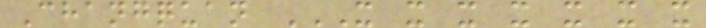Changquan X X X X X X X
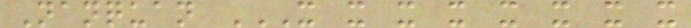Nanquan X X X X X X X X
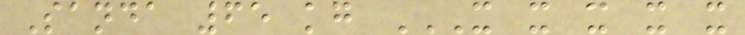Sanda 65 kg X X X X X
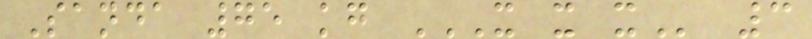Sanda 75 kg X X X 3
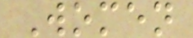Women
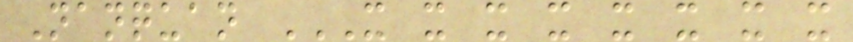Nanquan X X X X X X X X
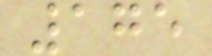175
